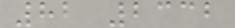82 2332
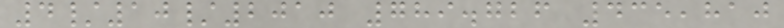4/10/2010 789.726 435,810
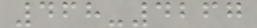468-4267
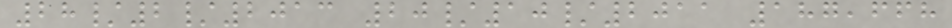28/2/2013 20/10/2011 187,668
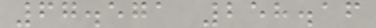67.571 258.16
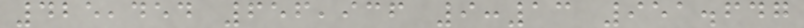425,454 656,936 9:13 951.647
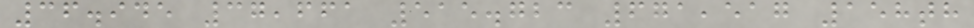36.945 37,661 515.723 671,517 158th
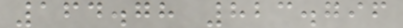164.78 823.796
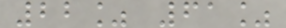22% 61%
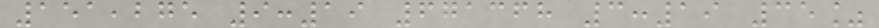151,275 9:19 671368 3:19 35%
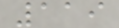119
